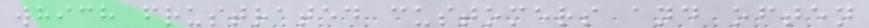which frustrated customers and often
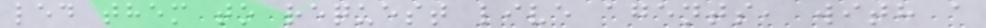led them to request live agents, with a
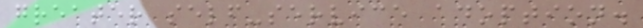greater self-service adoption.
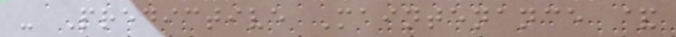- Predictive Maintenance &
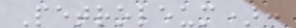Petroleum):
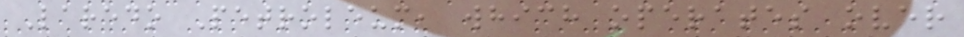Laredo Petroleum, which operates over
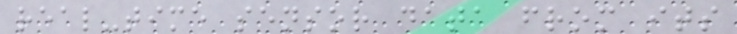real-time sensor data from its
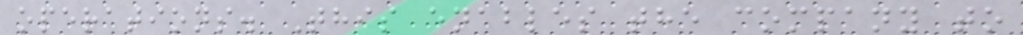operations. This enables the company to
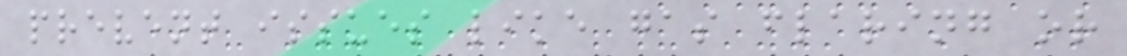prevent issues like gas flaring or
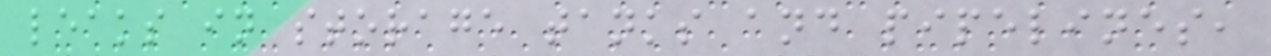leaks in storage tanks and pipelines,
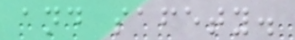and safety.
